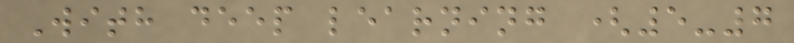With deep learning (5-7
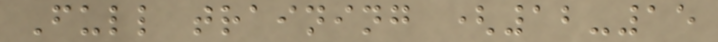Full training (12-15
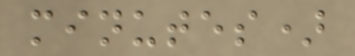minutes)
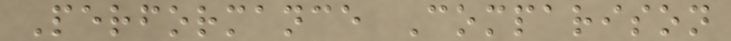Performance Comparison
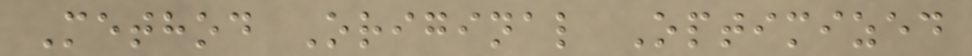Method Original Optimized
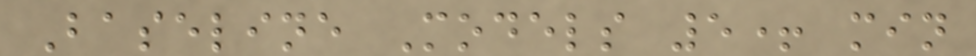Baseline Models 5+ min
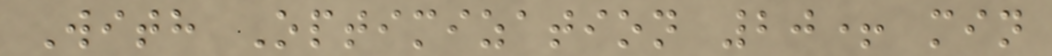With Optimization 20+ min
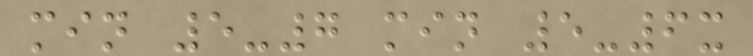min 5-7 min 5-6x
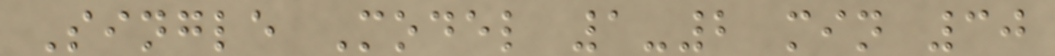Single Model 1-2 min 30
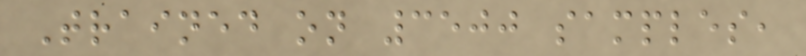Trained on 3500 samples,
